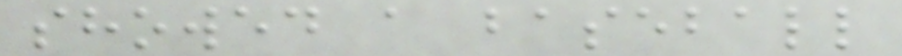showed a baseball
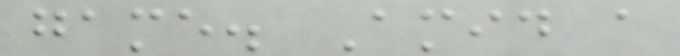game. Amid a
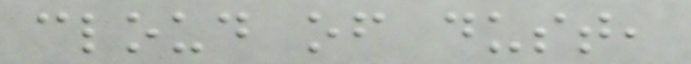cloud of dust,
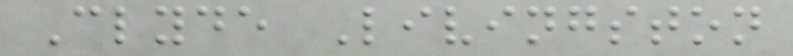Clyde Livingston
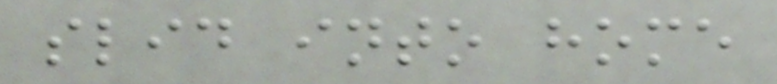slid into home
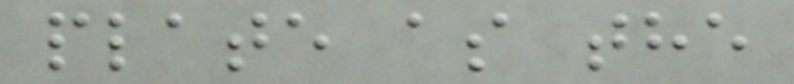plate as the
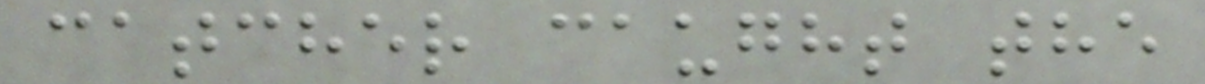catcher caught the
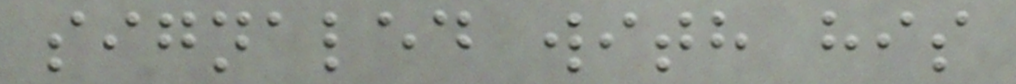signaled with his
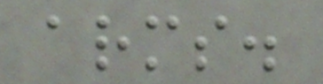arms.
